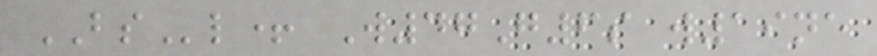BSl+ W47G6s w19ne
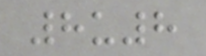8u8
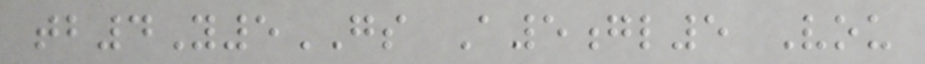tb4Y5GS A5gl5 Vou
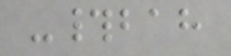-#bah
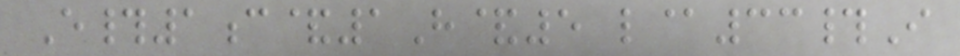E#1c&1H&5 l@33#I
